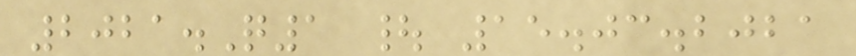2021.Q1 | 15.03.2021
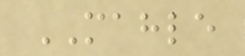MAHLE
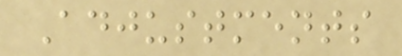Adjustments
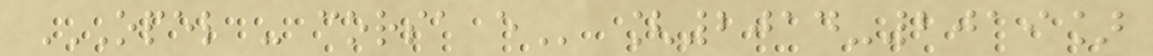OPEL - CORSA E [2014-2019]
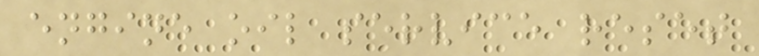engine oil service reset
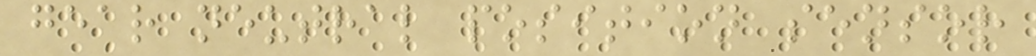gear neutral position sensor
